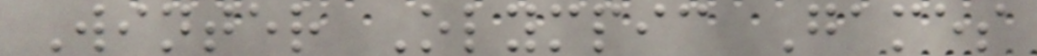Winter Olympic Games
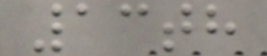13th
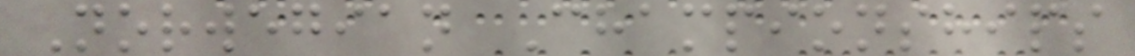Norwegian Championships
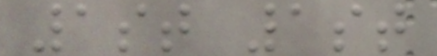1st 1st
